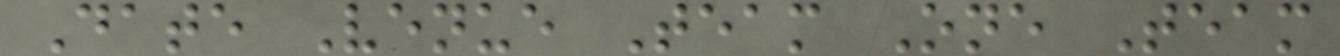Date Venue Team One Team
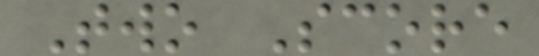Two Score
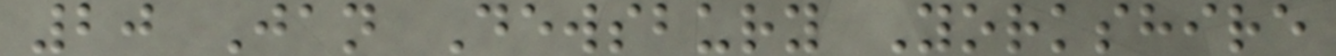20 Jan Dewsbury Yorkshire
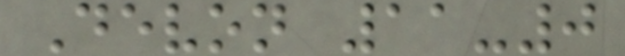Devon 11-0
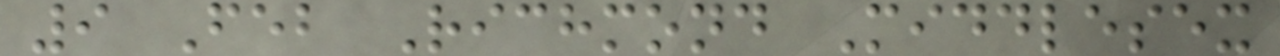9 Feb Richmond Middlesex
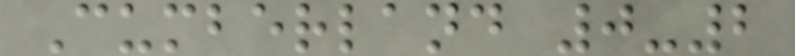Cumberland 0-2
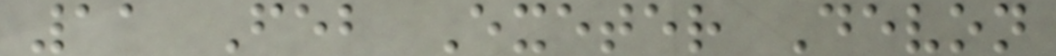11 Feb Exeter Devon
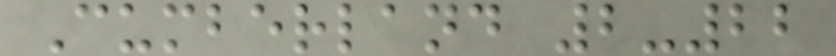Cumberland 2-22
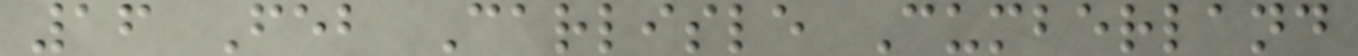16 Feb Carlisle Cumberland
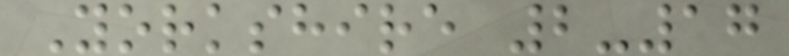Yorkshire 2-17
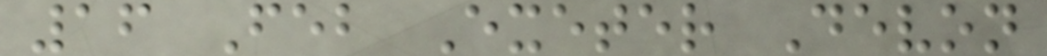16 Feb Exeter Devon
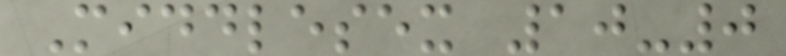Middlesex 10-0
